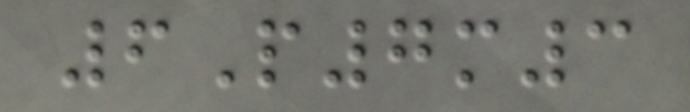6P7m3
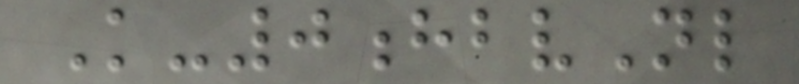K-0hbvNl
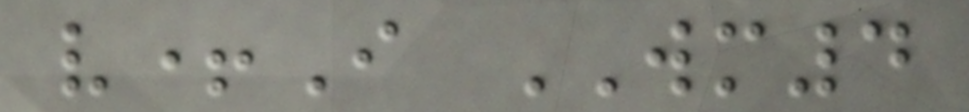v+I WM4
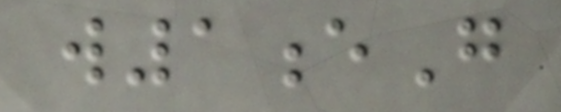w1eG
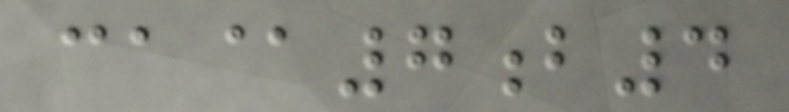ca@7b4
